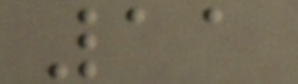11
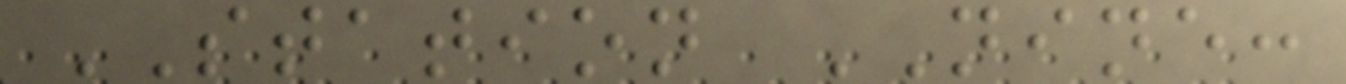STATION NINE:
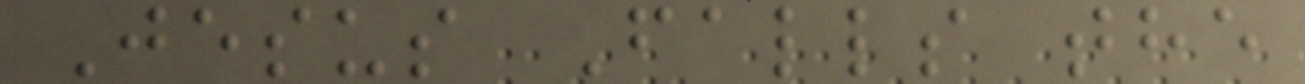Jesus Falls the
